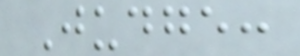Judge:
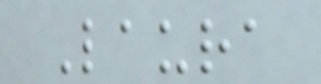Laura
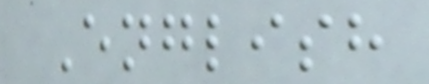English
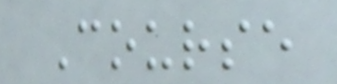Course
